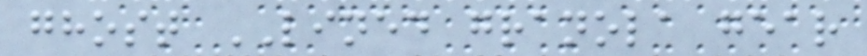ghost LINED granola gear
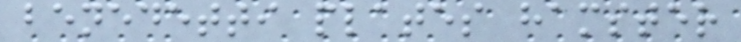benedetti plates hamster
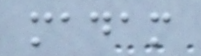madam
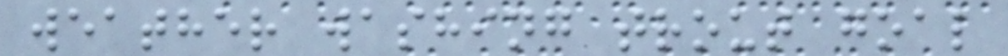weather washing trout goal
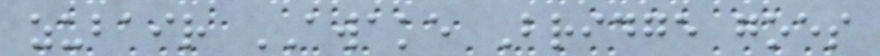zubair AWAKE Bridge goes
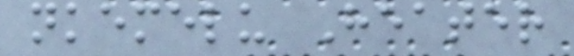nkemelu Heater
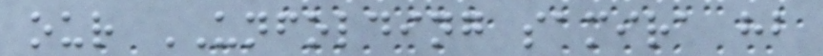our UNFOLDING samira hb
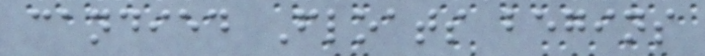candied Floats begins
